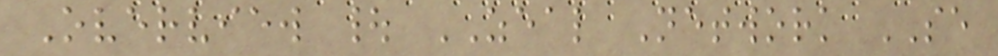Overview | ZEAL Network SE
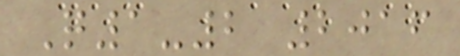Q1-2 2016
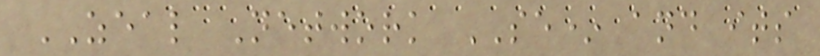ZEAL Network SE* and its
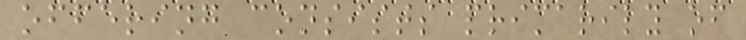offering consists primarily of
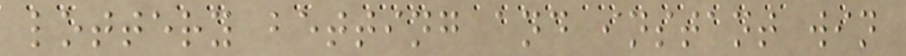lottery betting and instant win
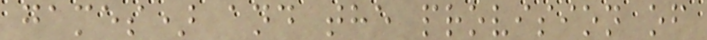games) and the provision of
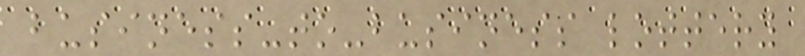business-to-business lottery
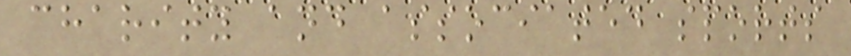charity and associated sports
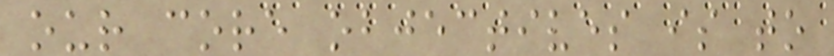our core objectives is to
